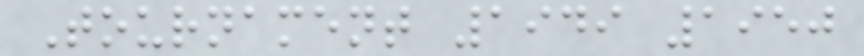Tournament 1949 1950
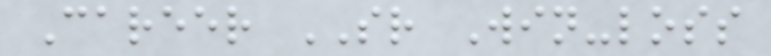Career SR Win-loss
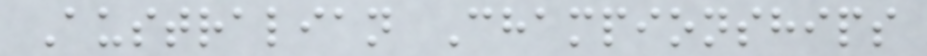Australian Championships
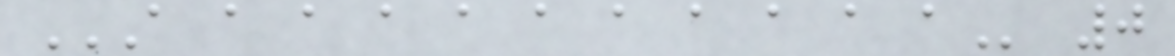A A A A A A A A A A A 0
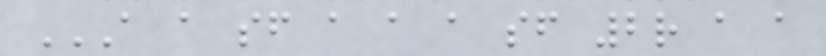A A SF A A A SF 2R A A
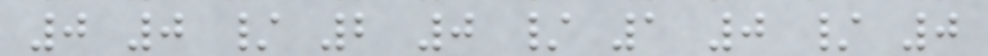0 0 / 2 0 / 1 0 / 0
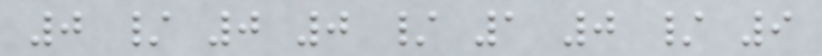0 / 0 0 / 1 0 / 9
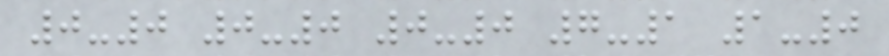0-0 0-0 0-0 7-1 1-0
